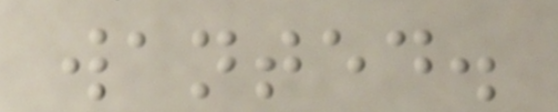wanted.
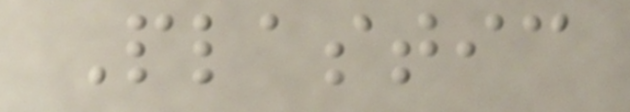Plastic
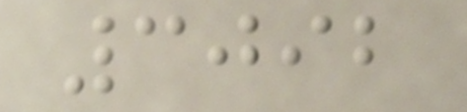3092
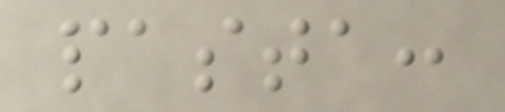pasta:
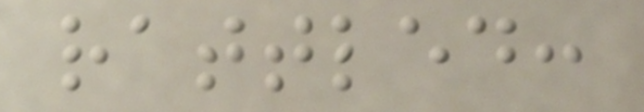rattled:
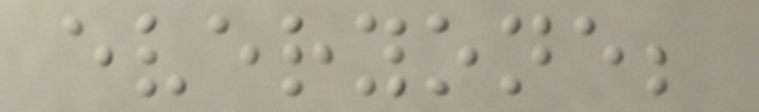everyone;
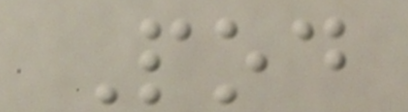Pod
